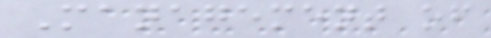Management of
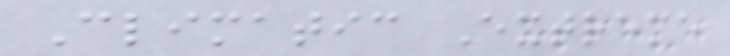Climatic Extreme
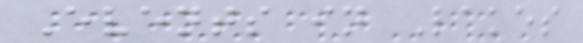Events in Lakes
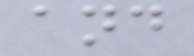and
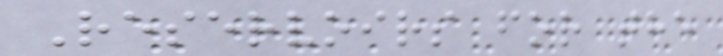Reservoirs for the
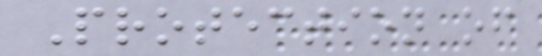Protection of
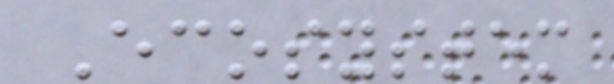Ecosystem
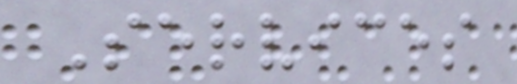Services
